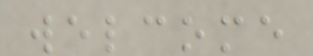welcome
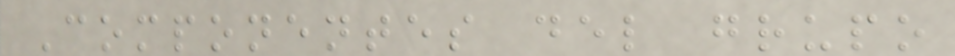Componentes del grupo
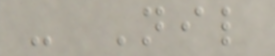- Nil
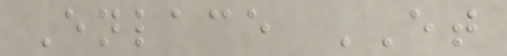Enlace ET
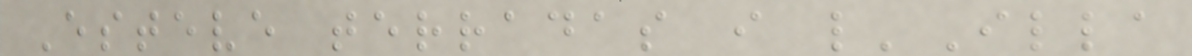Esteve terradas i l'Illa
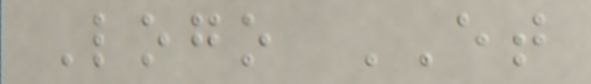Logo ET
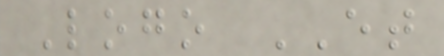Logo ET
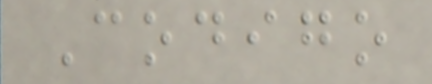Codigo
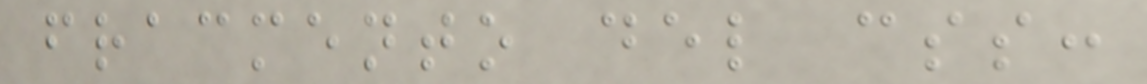fracmento del css:
